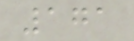171
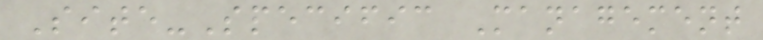Site-Specific Management
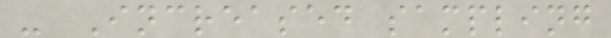- Increased sampling
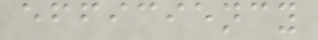efficiency
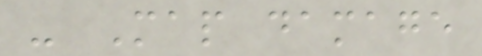- Map damage
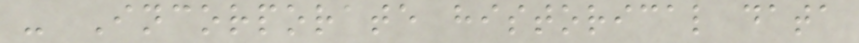- Incorporate historical data
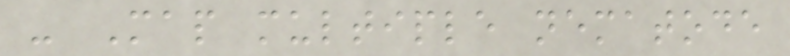- Map multiple nematode
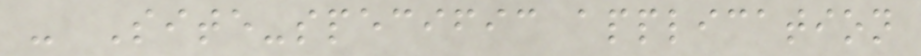- Site-specific application
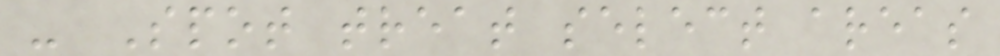- Spot treat select areas
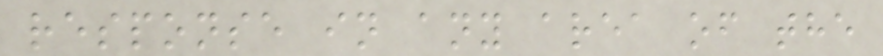response in any area of the
